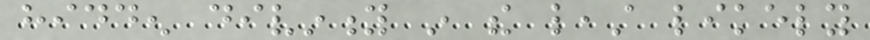hidden divinity in the least likely
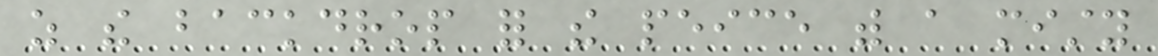as the backdrop for the peice with a misty
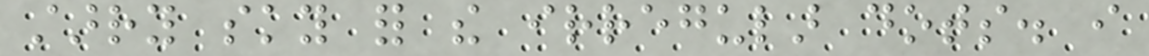starry sky for the irregular dots. i
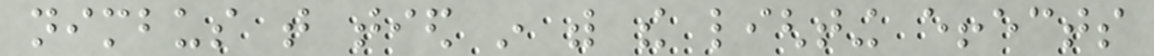nimbus that tied in with the lighting effects
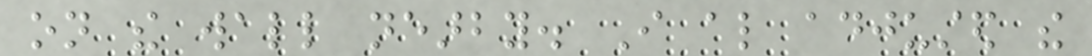on the wall nearby. I also adjusted the
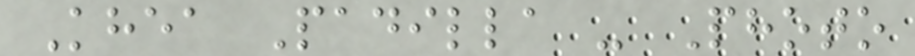Khea Padilla - Photo
